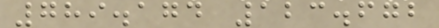789.174 123.672
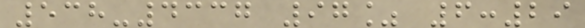538-4337 97% 6:29
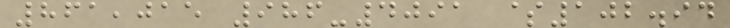861,015 986-4091 $102.94
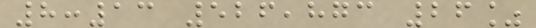8:13 526,873 26%
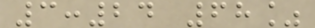3:24 68%
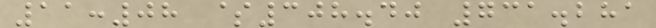11:08 $308.40 731.281
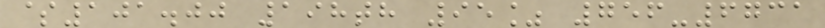$101.00 198th 95% 756-6731
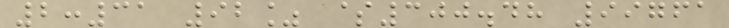2:31 92% $300.48 99761
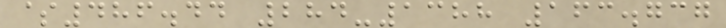$486.44 284-1388 163.737
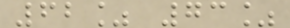62% 73%
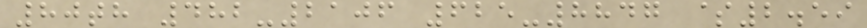80th 482-2106 625-8847 $2.59
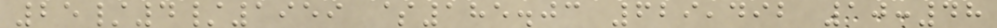25/4/1959 $185.03 629,492 10:48
